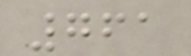761
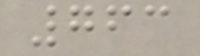763
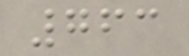763
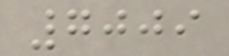7009
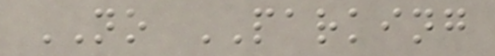NO PARKING
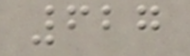627
